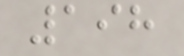198
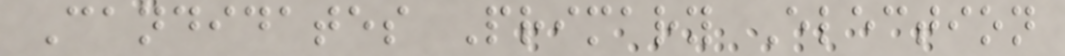Candidates Primary Election
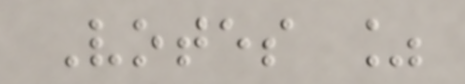Votes %
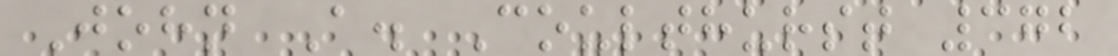John A. Coulthurst 372
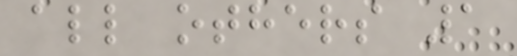all others 1
